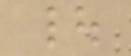|
